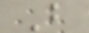B
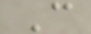C
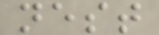nest
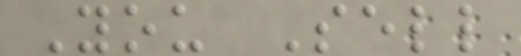You Sell
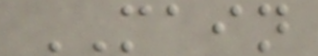MAIN
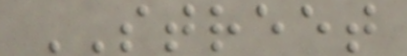STREET
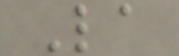La
